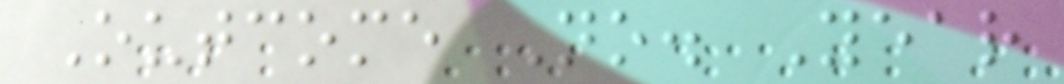Outcome No. Year
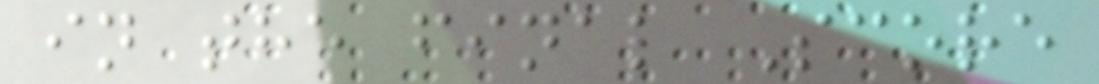in the final Score
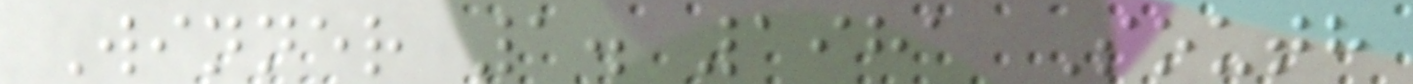Winner 1. 1981 South
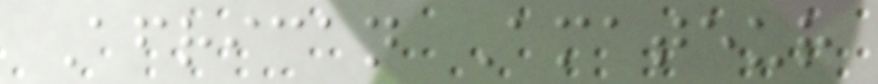African Amateur
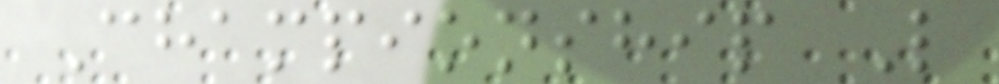Championship L
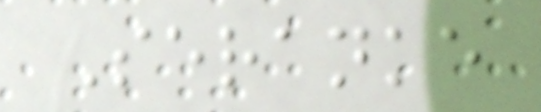Seranke
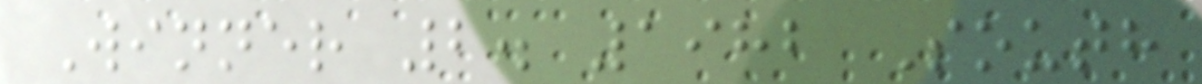Winner 2. 1982 South
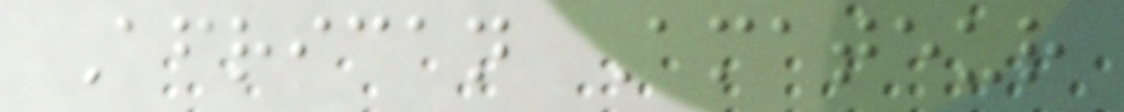African Amateur
